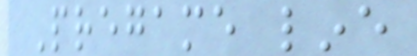Pregame line
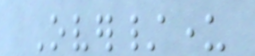Over/under
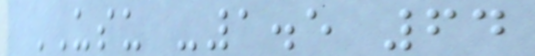USU -1.5 64
